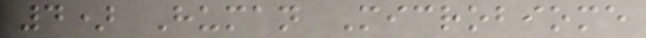4) Human Microbiome
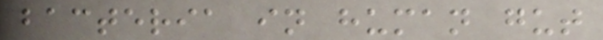bacteria in human gut
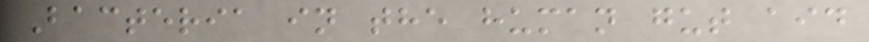Bacteria in the human gut aid
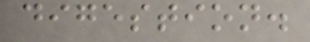digestion.
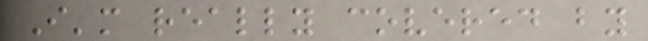I'm really covered by
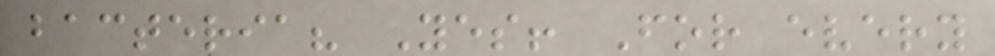bacteria? Yes! For every
